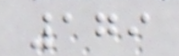179
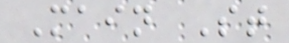Main St
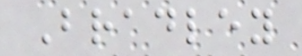Bradley
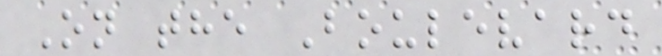On the Boulevard
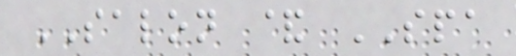SALON & SPA
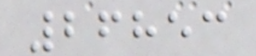26853
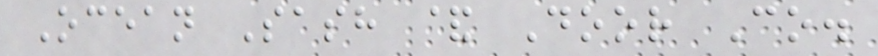Ocean Sash & Door Co.
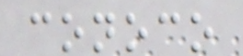conoco
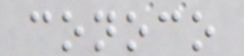conoco
